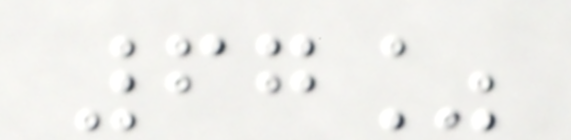67%
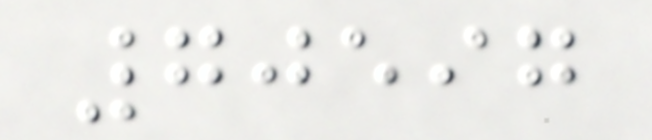70597
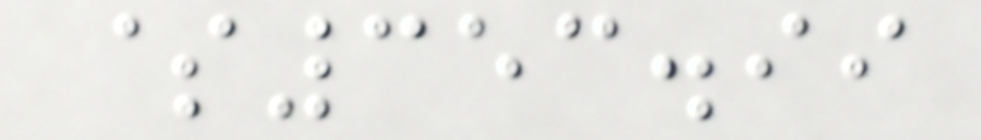$353.99
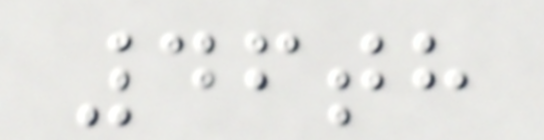46th
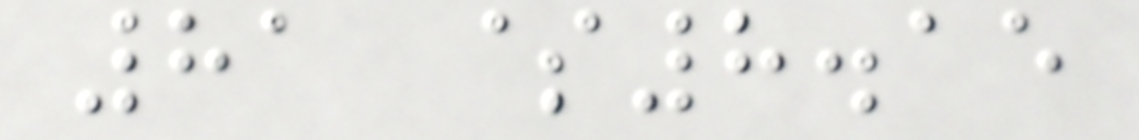81 $8.15
